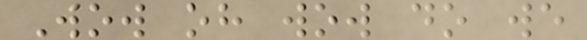Wow oh wow do we
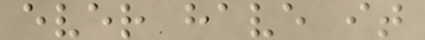ever have it
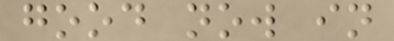good now in
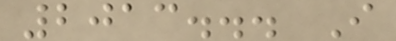2013... I
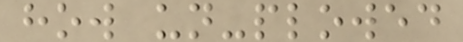how un-plowed
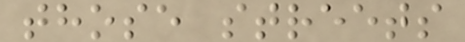those streets
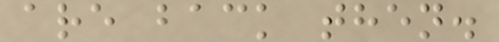are back then.
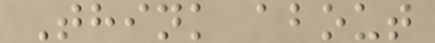Think about
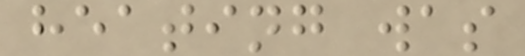heating was
